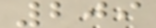209
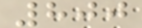800
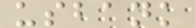usbank
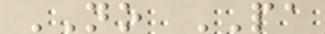NO PA
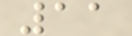11
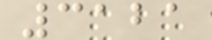3121
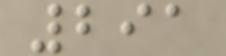291
